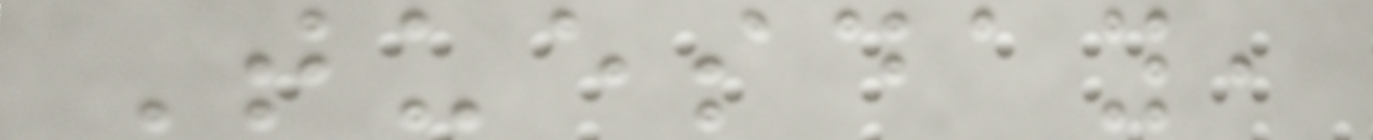Tuesday,
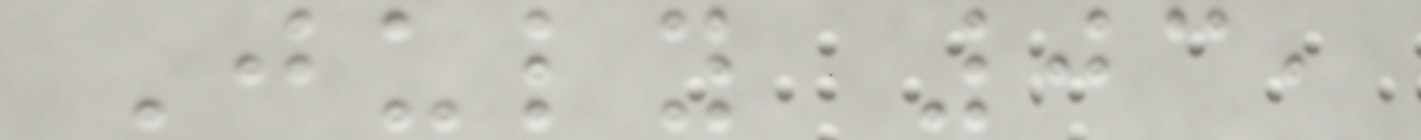July 03,
